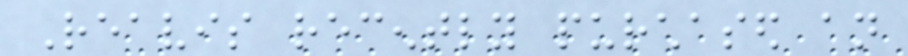Reavis recently purchased an
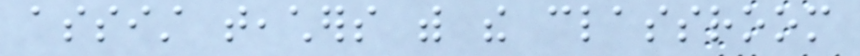assist teachers with the classroom
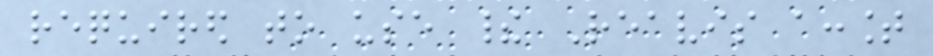required to use their Reavis account
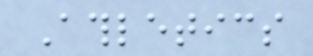Athletics
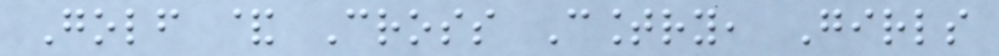Golf & Cross Country, Girls
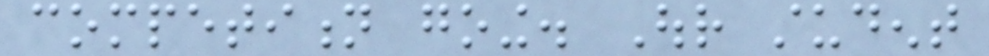competition going. Our student
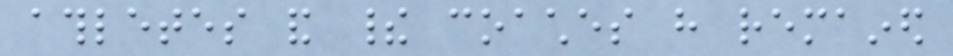athletes and their coaches have remained
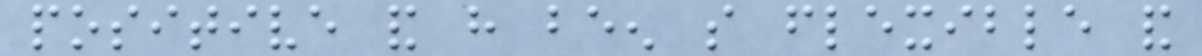positive and have been so flexible and
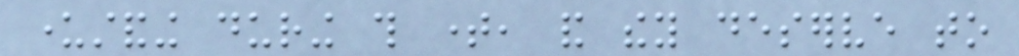understanding during this time, and they deserve to
